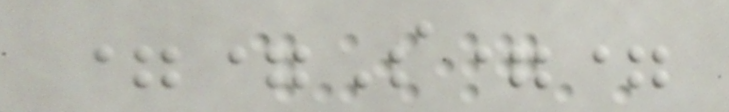==S==
